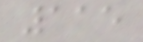115
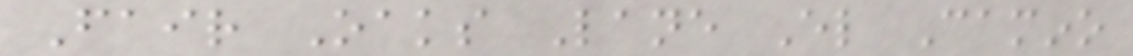Fair Oaks Lane El Camino
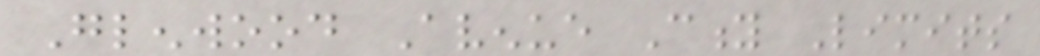Glenwood Avenue City Limits
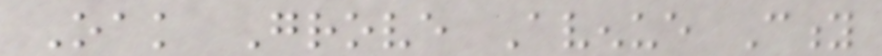Oak Grove Avenue City
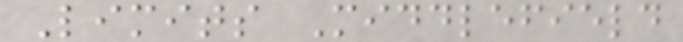Limits Middlefield
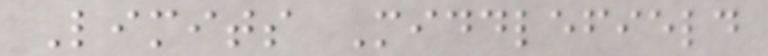Limits Middlefield
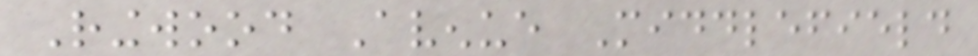Ringwood Avenue Middlefield
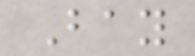Bay
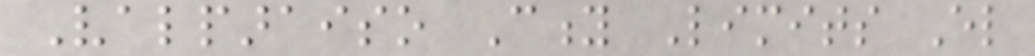Valparaiso City Limits El
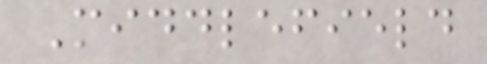Middlefield
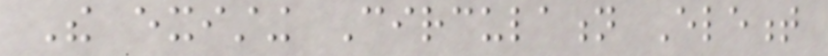The existing Circulation Element
